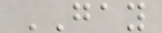GAY
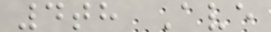4th Ave
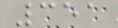351
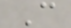C
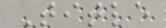Title
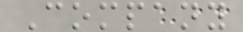Company
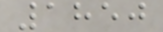1850
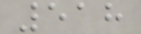518
